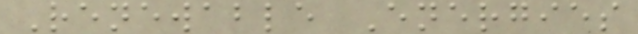Renewable Energies
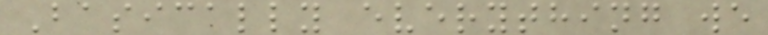Basically everything we
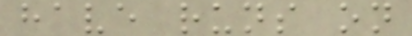have runs on
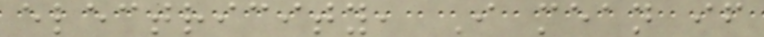electricity, I mean if
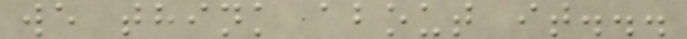we think about it...
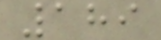189
